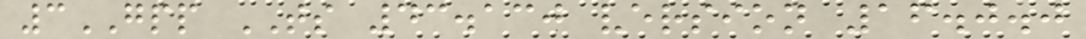3GPP TS 43.130 version 16.0.0
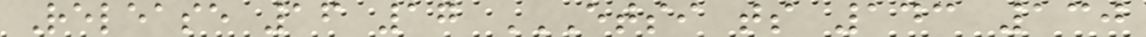Release 16 17 ETSI TS 143 130
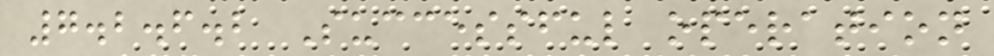7.2.6.2 Successful operation
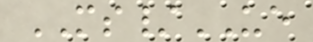MS/UE
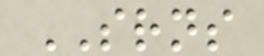SRNS
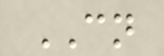CN
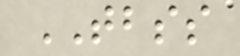TBSS
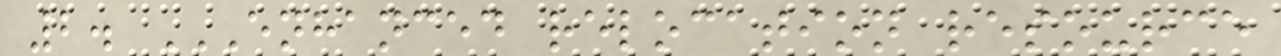2. ENHANCED RELOCATION RESOURCE
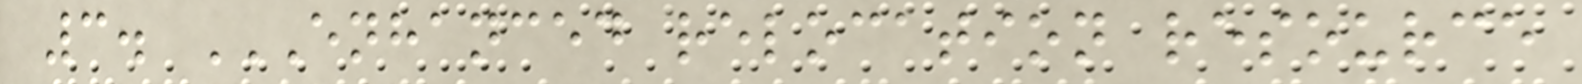3. ENHANCED RELOCATION RESOURCE
